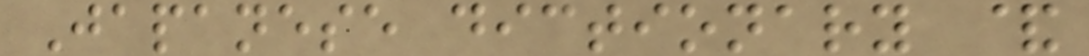Japanese dictionary &
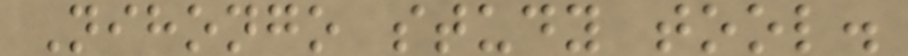Nihongo study tool.
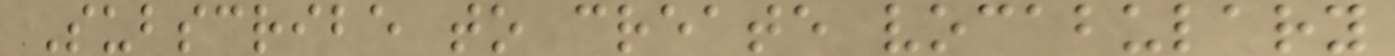Subscribe to create vocabulary
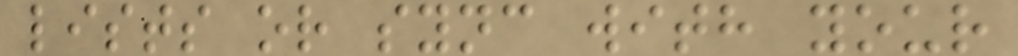lists or sync with your
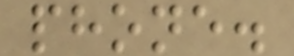phone.
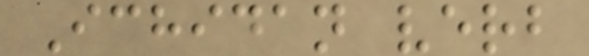Ichidan verb
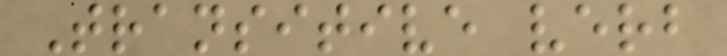Transitive verb
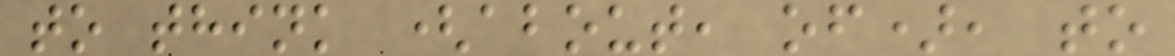to think (about, of), to
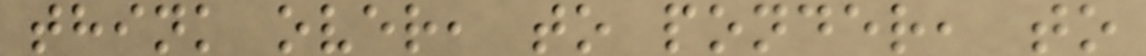think over, to ponder, to
